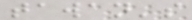tawan's
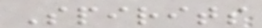Spirits
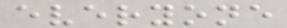everyone
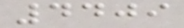4409
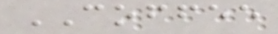COFFEE
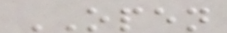OPEN
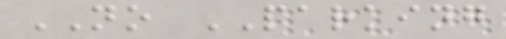NO PARKING
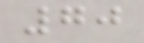70
